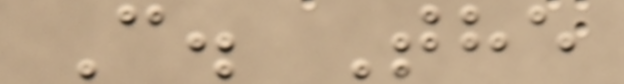C. The
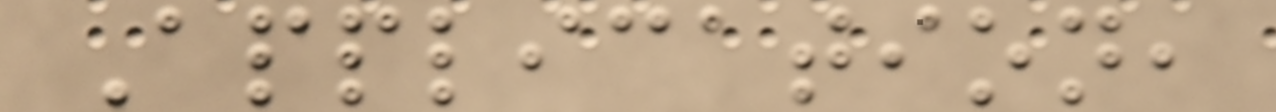Application,
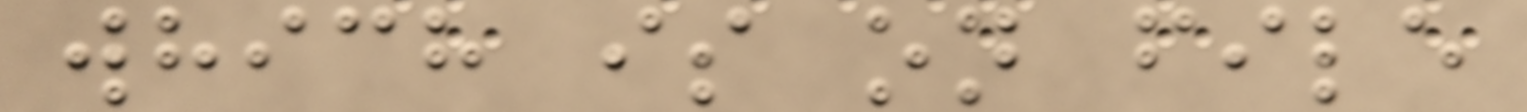which is on file
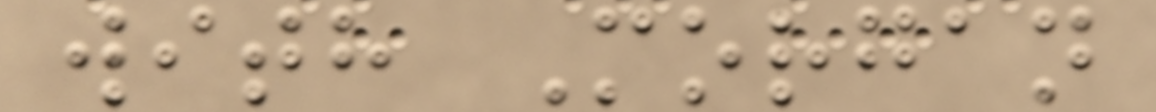with Morgan
